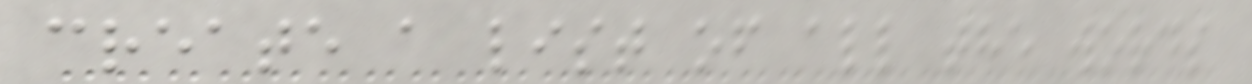create a list of all the words
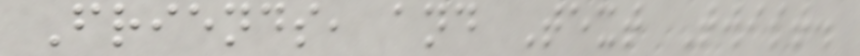Friends, and Text Twist.
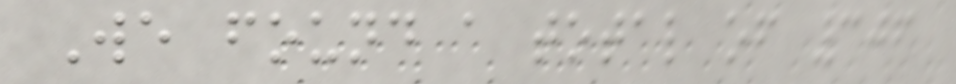We found a total of 306
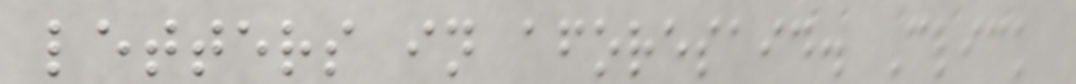letters in aforesaid. Click
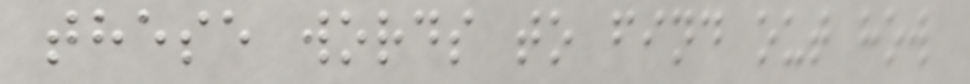these words to find out how
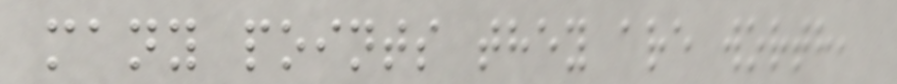many points they are worth,
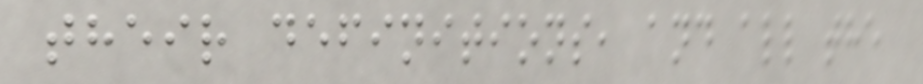their definitions, and all the
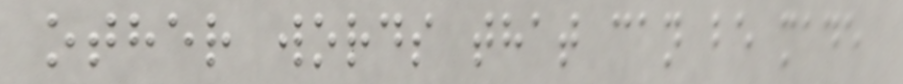other words that can be made
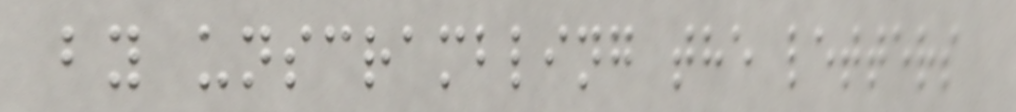by unscrambling the letters
